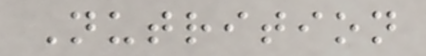Nutrition
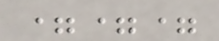===
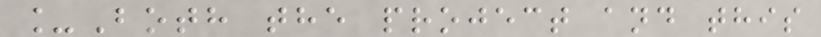_Both the project and this
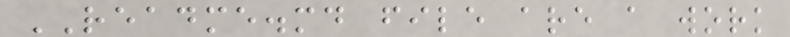README.md file are a work
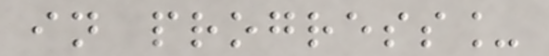in progress_
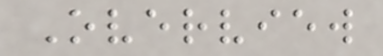Overview
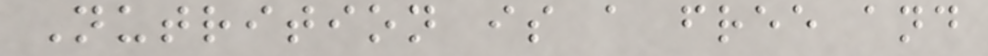Nutrition is a free and
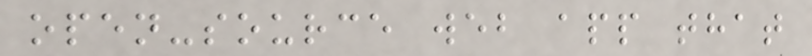open-source web app that
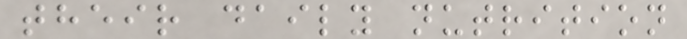their daily nutrition
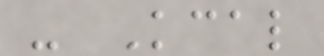- Kcal
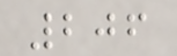206
